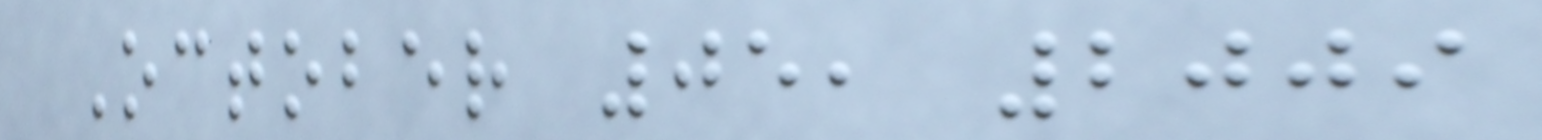October 05, 2009
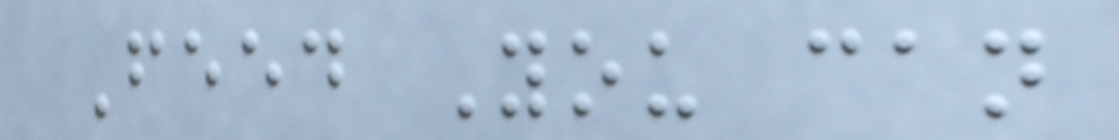Feed You can
